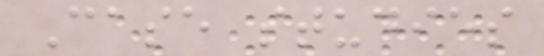Case studies
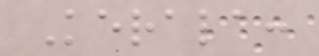Kerala:
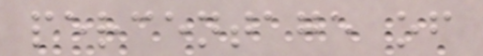percentage of
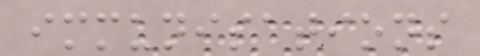immunisations
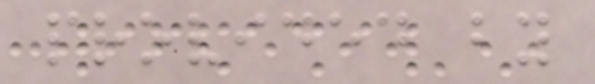provided by
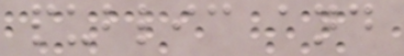public and
